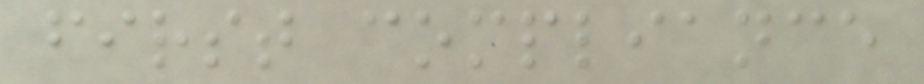first compliance
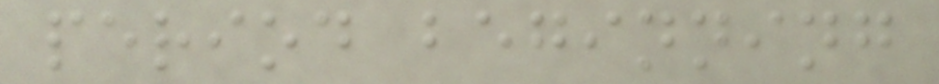period beginning
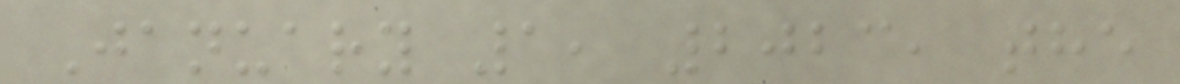January 1, 2023, the
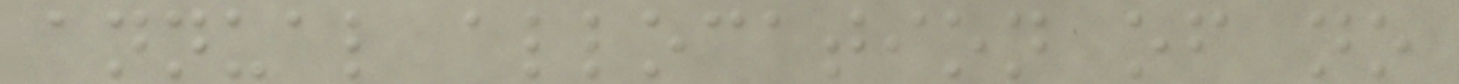annual allocation of no
